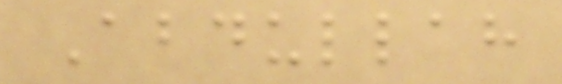Abdullah
